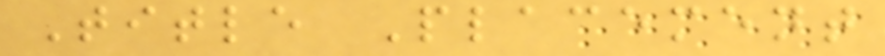Title Placement
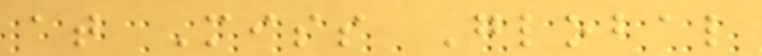at Miss Global
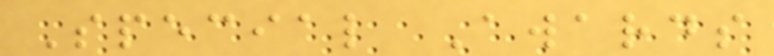Special Awards
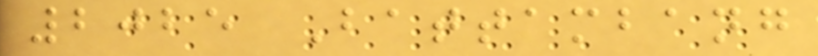2025 Battambang
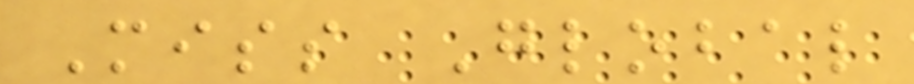Miss Global
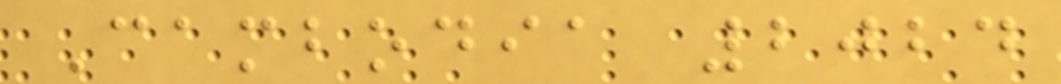Cambodia 2024
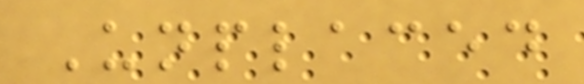Unplaced
